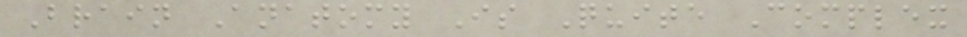Brain Anatomy Is Quite Complex
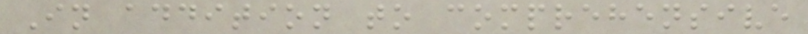In addition to comprehensive
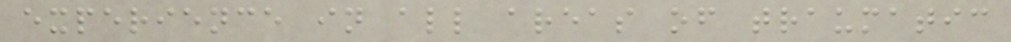experience in all areas of traumatic
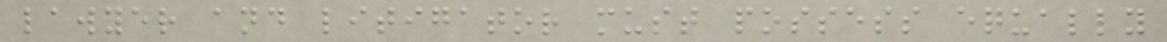lawyer and litigator must possess equally
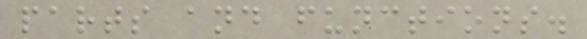parts and functions.
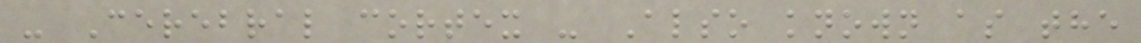- Cerebral cortex - Also known as the
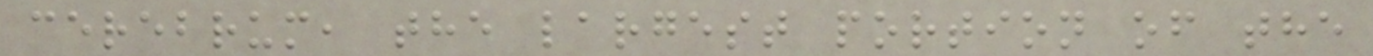cerebrum, the largest portion of the
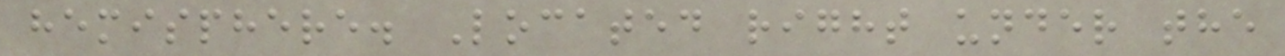hemisphere. Located right under the
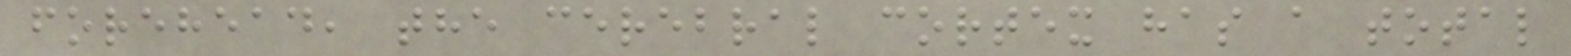forehead, the cerebral cortex has a total
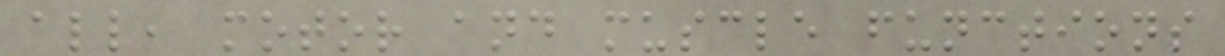all, motor and muscle functions
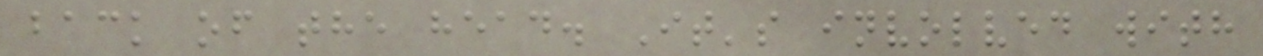back of the head. It's involved with
